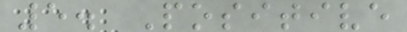5. Positive
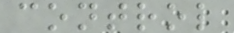control
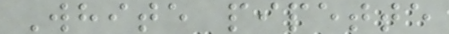White pipette
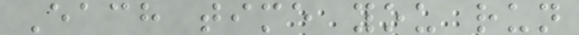Each time you run
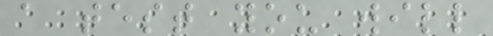a test you will
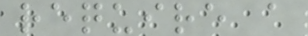require a
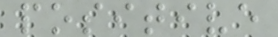positive
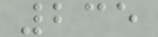235
